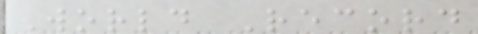World Record
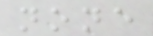none
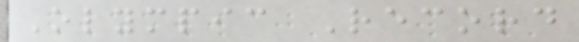Olympic Record
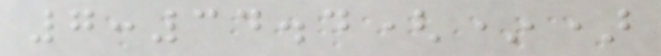7:34.4(*)
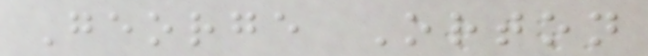George Orton
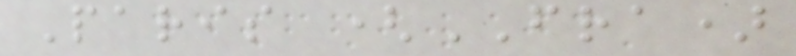Paris (FRA)
